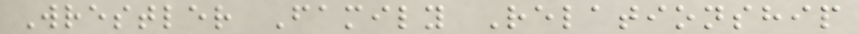Wrestler Family Relationship
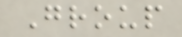Group
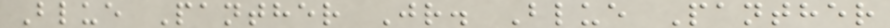Blue Panther Jr. Blue Panther
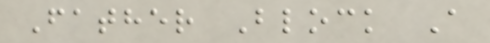Father Block A
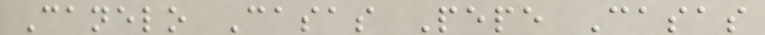Canelo Casas Pepe Casas
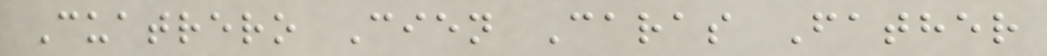Cuatrero Cien Caras Father
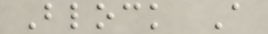Block A
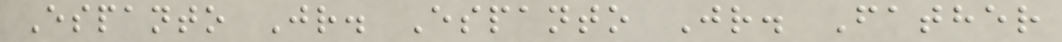Espanto Jr. Espanto Jr. Father
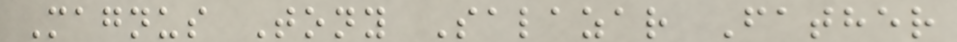Magnus Tony Salazar Father
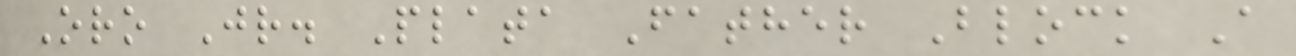Oro Jr. Plata Father Block A
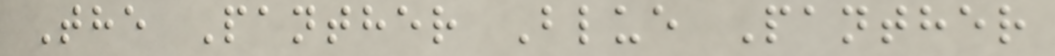The Panther Blue Panther
